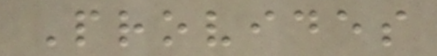Provides
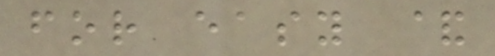for easy &
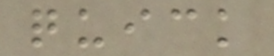quick
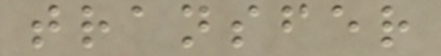transfer
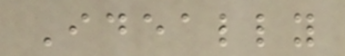Ideally
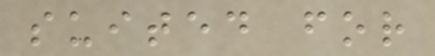suited for
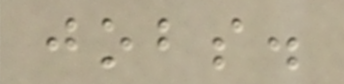jobs.
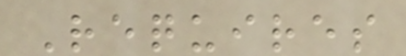Requires
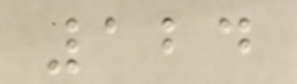124
